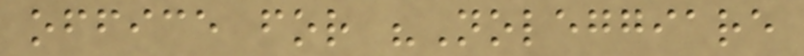office for "Noleggiare
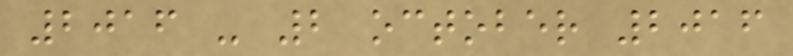2016 - 2 october 2016
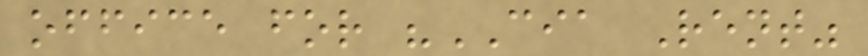office for "CIA Rent"
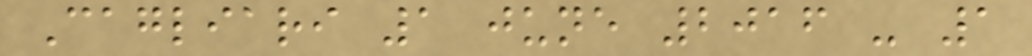Cagliari 1 june 2016 - 1
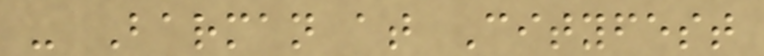- Barman at Cityfest
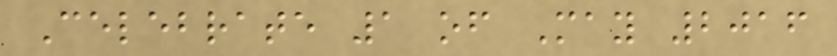Celebrate 1 of May 2016
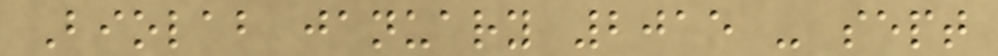Biolab january 2015 - sept
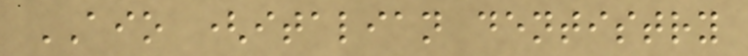AIO (italian dentistry
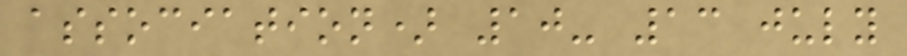association) 10- 13 july
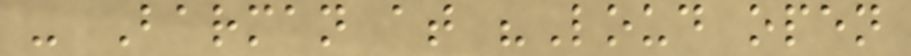- Barman at "Loud open
